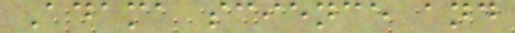Adama science and
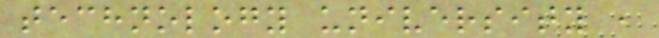technology university ,
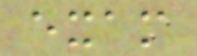exam
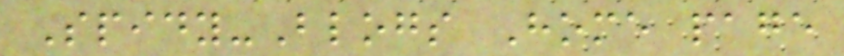Spidy-Blogs Home page
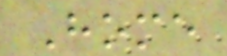Home
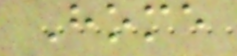Home
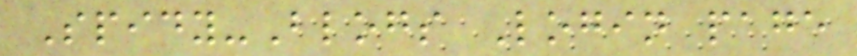Spidy-Blogs Login page
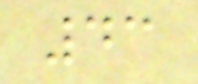43
